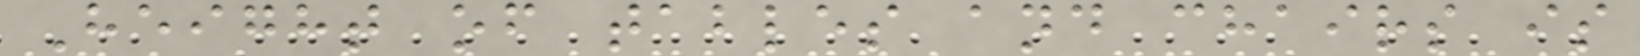Height of tables and chairs is
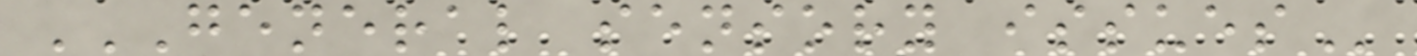GENERAL SENSORY ISSUES
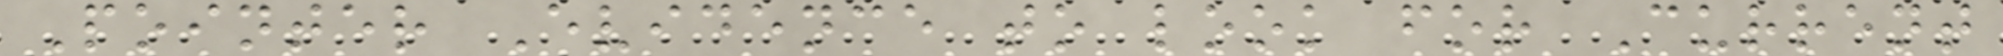Pointer Evidence to look for Current
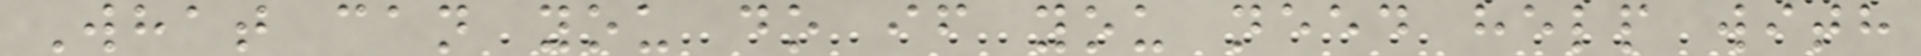What can you do if you need help with
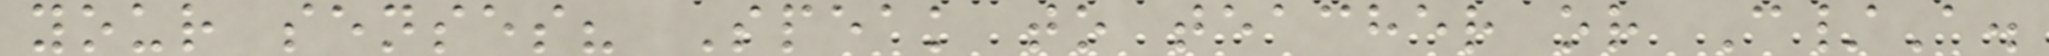your senses? Speak to teacher or C/A.
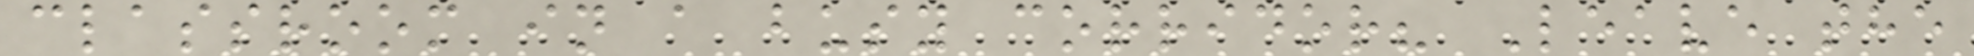classroom in a busy corridor? Leave the
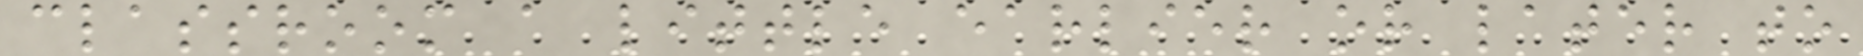classroom a little earlier or later to
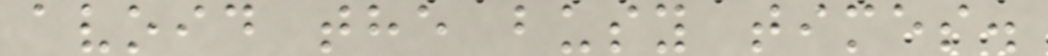avoid the busy times.
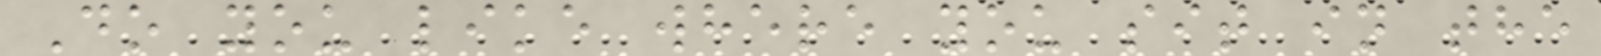Do you like where you sit in the
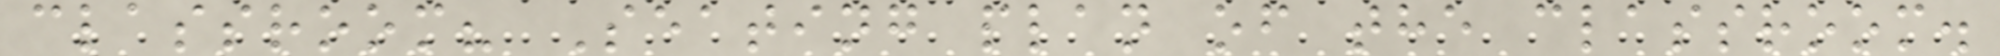classroom? Seating plan of the classroom.
